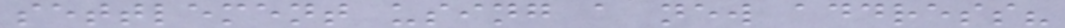settlement using a new address?
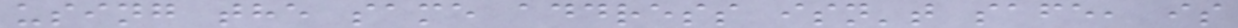using the same address isn't safe, is
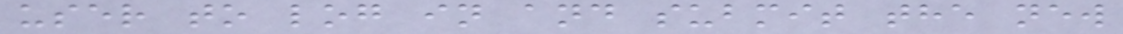user to log in and submit the new
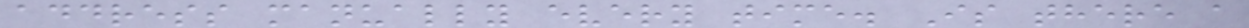address manually every time. Is there a
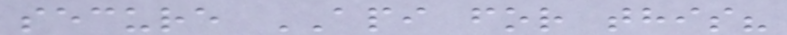secure API for this?
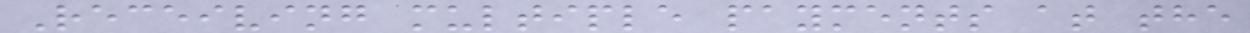Receiving multiple payments at the
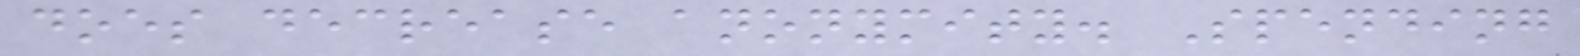does decrease anonymity. Spending
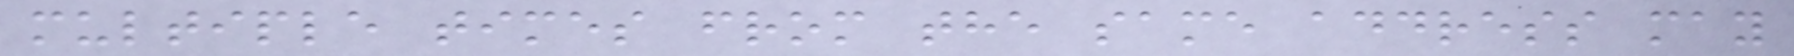multiple times from the same address may
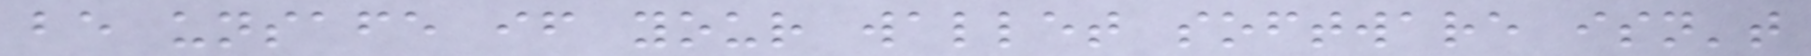be unsafe if your wallet software isn't
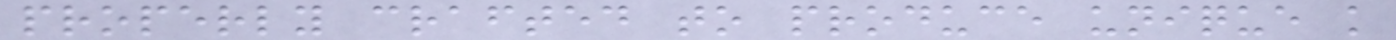properly crafted to produce unique k
